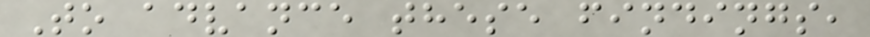To advance these findings,
